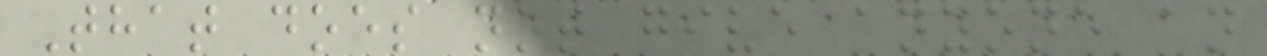That does not give anyone an
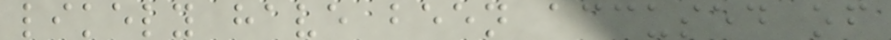likely have been accused of
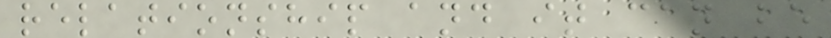relationship and it can be
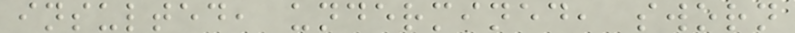insulted, undermined, sworn
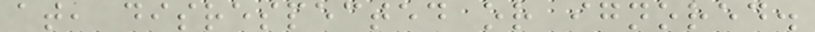at, disrespected or ignored.
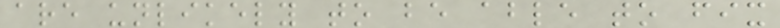are unlikely to be able to fix
